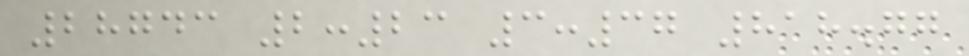28743 2:23 3:37 818.77
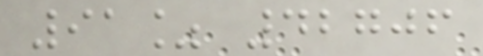91% 42706
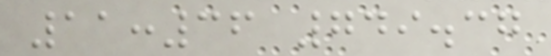11:36 749.37
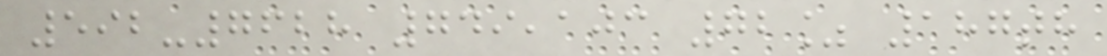592-7628 749,103 72% 187th
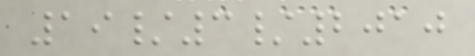19/3/2010
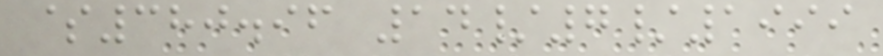$380.96 14/7/1999
